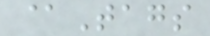@Tags
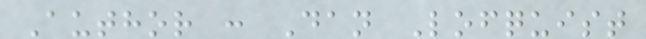Author : Dan Lofquist
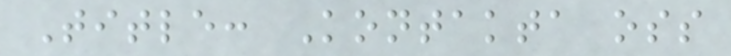Title: Kontakta oss
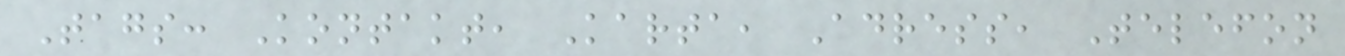Tags: Kontakt, Karta, Adress, Telefon
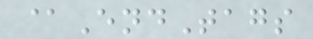@EndTags
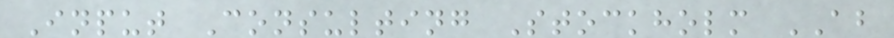Input Consulting Stockholm AB
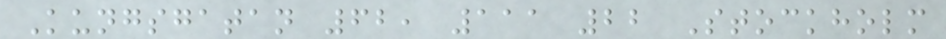Kungsgatan 62, 111 22 Stockholm
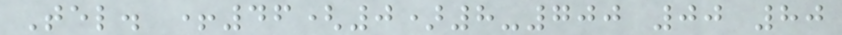Tel. +46(0)8-700 00 80
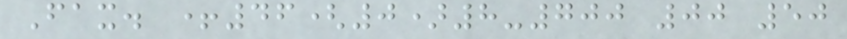Fax. +46(0)8-700 00 50
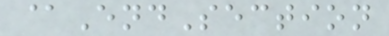@EndSection
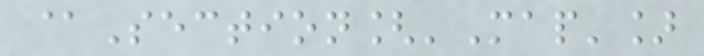@Section['Map']
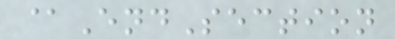@EndSection
